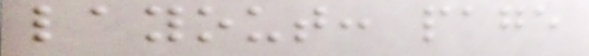layout: page
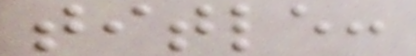title:
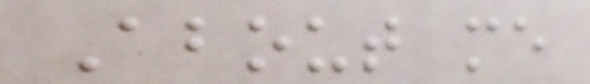About me
